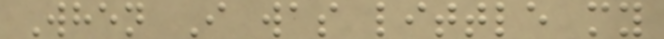When I was little my
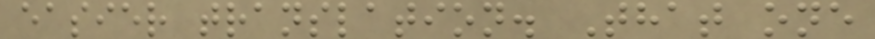easier translation. That one
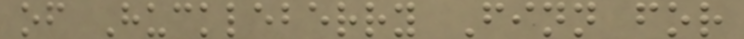of Huckleberry Finn for
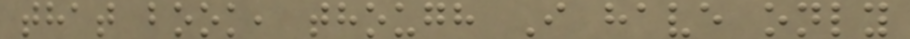that book, though I have only
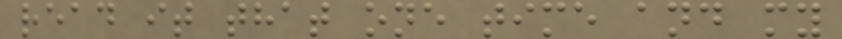read it that one time and my
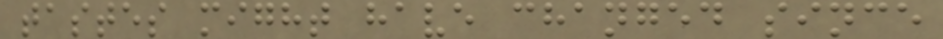tastes might have changed since
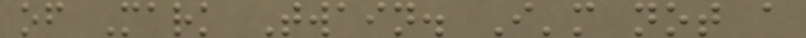of Mark Twain. I'm not a
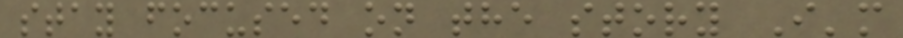stay focused on the story I'm
